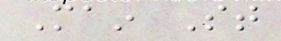Main St
